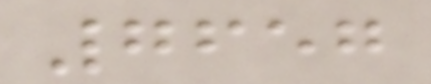7657
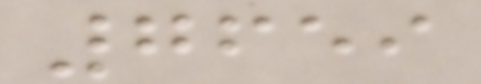7659
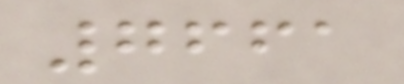7661
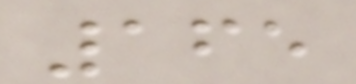165
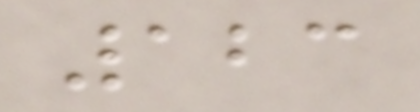123
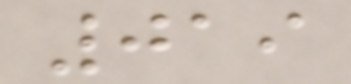019
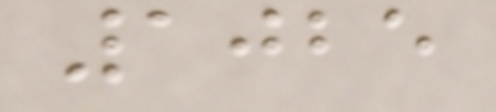1025
